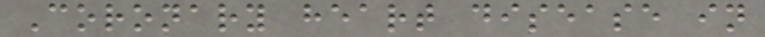Coronary heart disease in
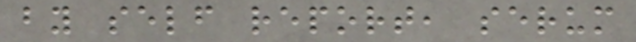by self report, serum
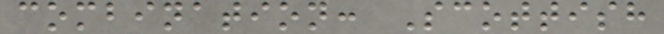combination: Scottish
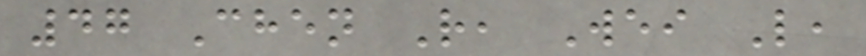47 Chen R, Wei L,
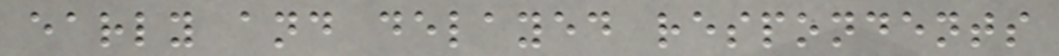early and delayed respondents
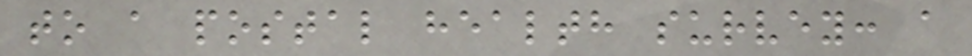to a postal health survey: a
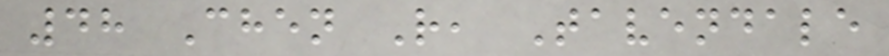48 Chen R, Tavendale
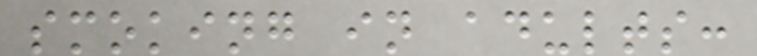smoking in adults:
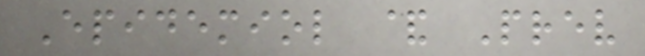Epidemiol & Prev
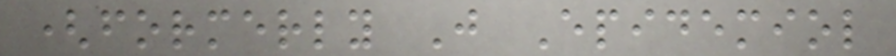(formerly J Epidemiol
